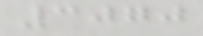3070
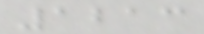1213
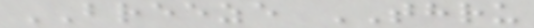BREEZE THRU
